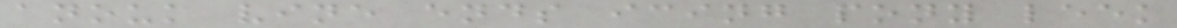anouk vine ends icing pony leek
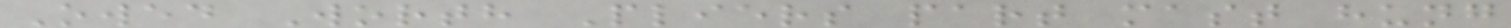Owed Worth Pliers part mast hung
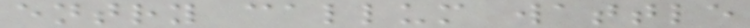entry callum wattle
